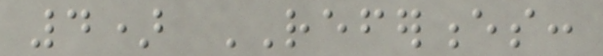4) REFERENCES:
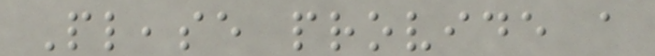Please provide a
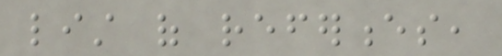list of references,
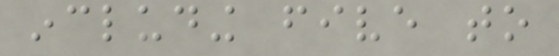including five to
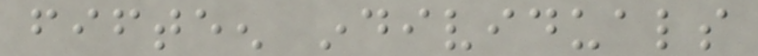fifteen individuals
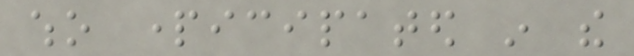who participated in the
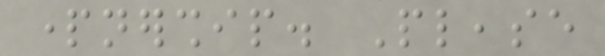partnership. Please
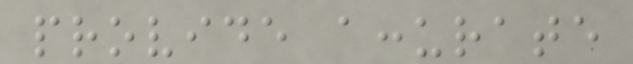provide accurate
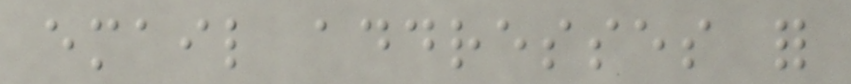email addresses for
